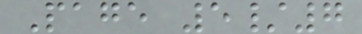Page 5/7
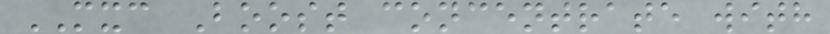MXC Boost concentrate with
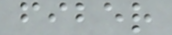fiber
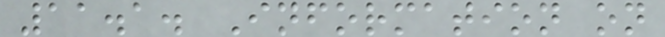11.1. Information on
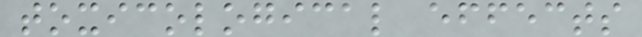toxicological effects
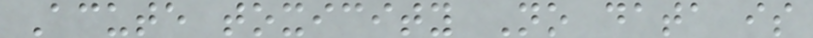Acute toxicity No data is
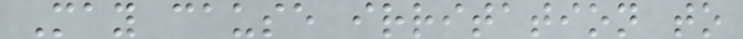May cause irritation to
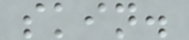skin.
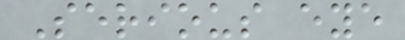Serious eye
